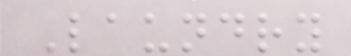Laundry
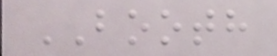BOOTH
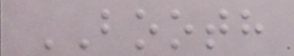BOOTH
